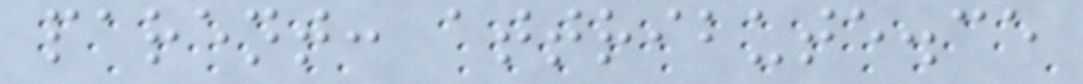parent: attribute.ce
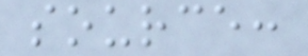source:
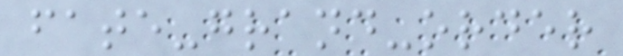fate-grand-order
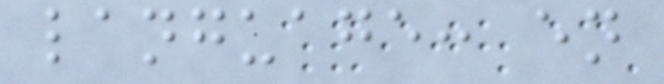language: en
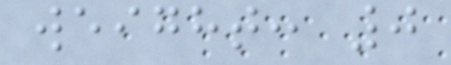weight: 0
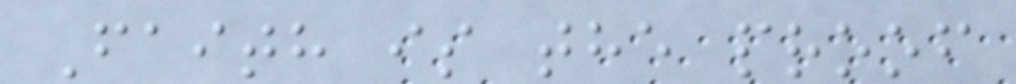Faith is the proof
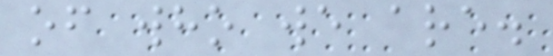of who we are.
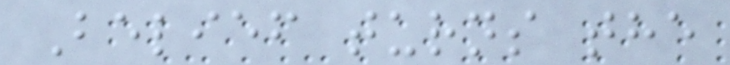Belief turns the
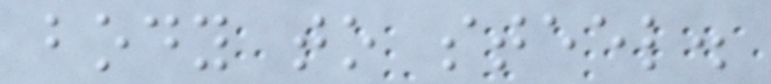body to steel.
